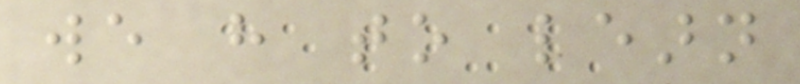we have to learn
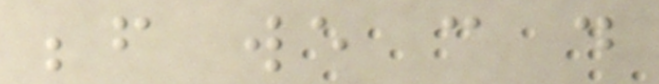before we can do
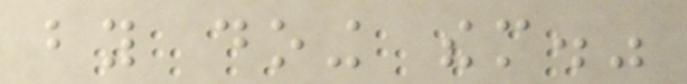by doing them."
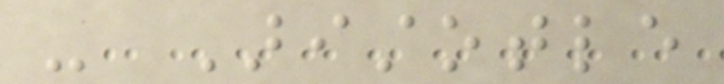- Aristotle
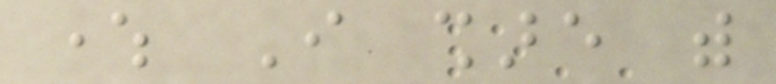where I share with
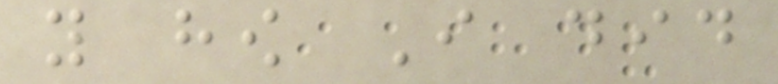you how I did
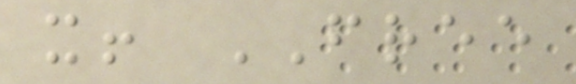it! FREE
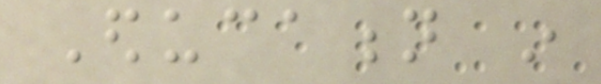Education in
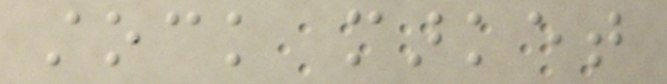stock market
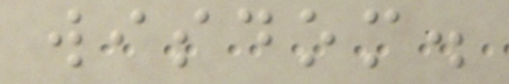wisdom.
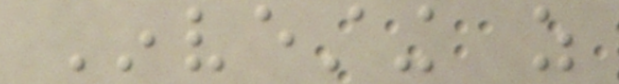Investing as
